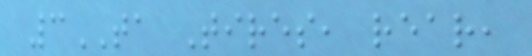3TA Tires, rear,
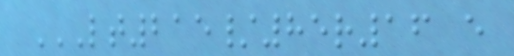LT215/85R16 E
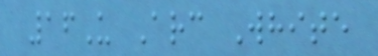16U Arc White
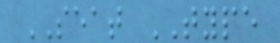SEAT TYPE
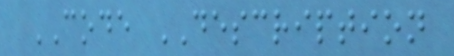CODE DESCRIPTION
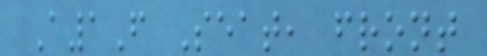A1F Seat, front
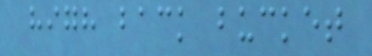high back bucket
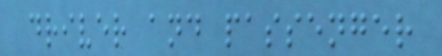driver and passenger
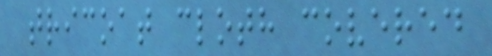tricoat cloth covered
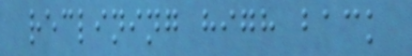reclining high back
